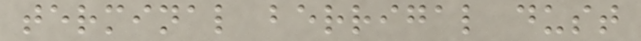terminal berrigal dust
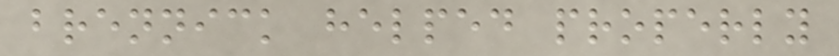brennick helped properly
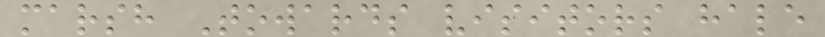marsh Towards visitors hale
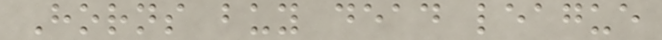Horns buy dead league
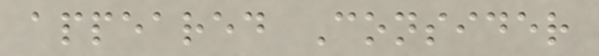appeared Consider
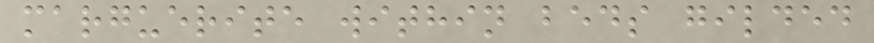marguerite within beds gilded
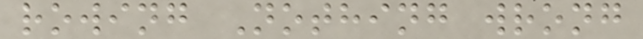rowing Nothing wrong
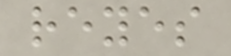reyes
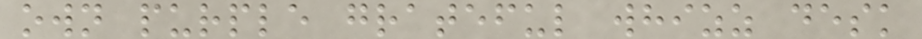own purple grateful whizz desk
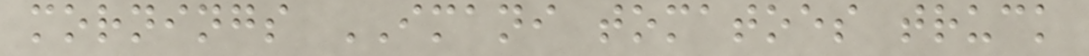mornings IMANI tomatoes truck
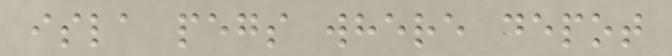isla pegs where depot
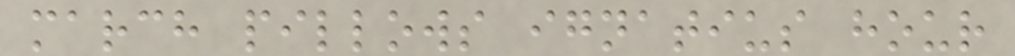march pillows ignatius hour
